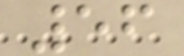56
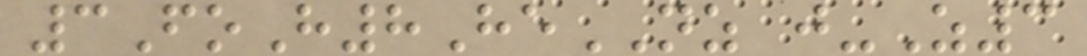3FoH8HeNZ j-Z3
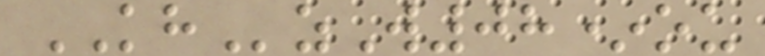KHzW08*ou
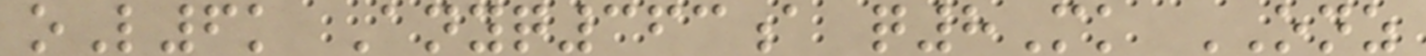oL6k Anyq363a q8Mk ONZ
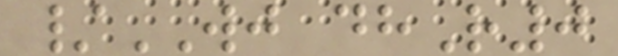/WJ dhR0
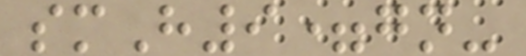smH9=gn-
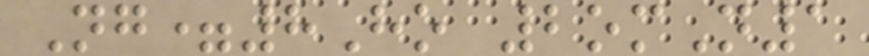Ng=8Ho 2omN1
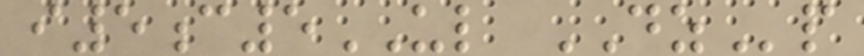i5c5UL DZp
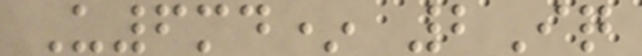U6md* 2Iq
